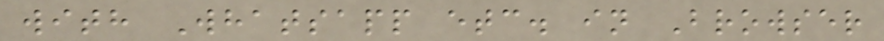with Whatsapp etc. in Browser
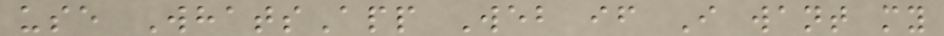use WhatsApp Web if I want my
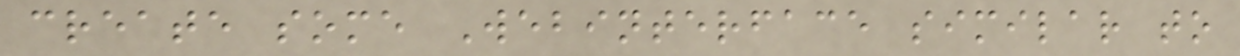create some Webinterface similar to
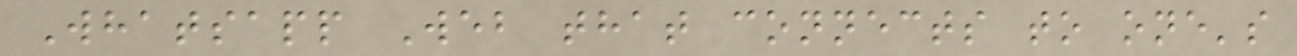Whatsapp Web that connects to one's
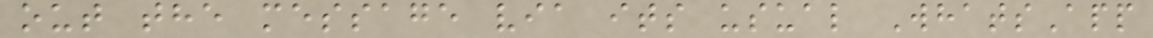out the message via its usual WhatsApp
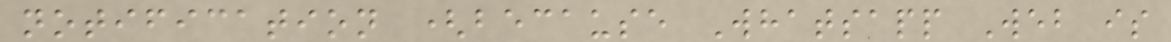notification (because Whatsapp Web is
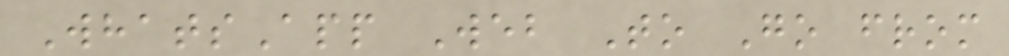WhatsApp Web To Go from
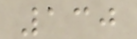130
